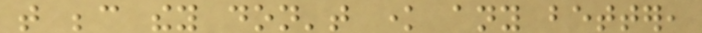that because they don't know any better,
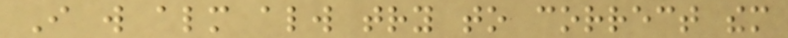I will almost always try to correct them
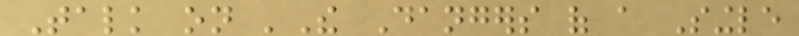Talk on 'The Dangers of a Single
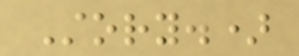Story.)
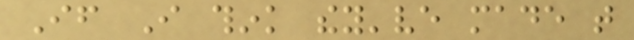If I think they've made that
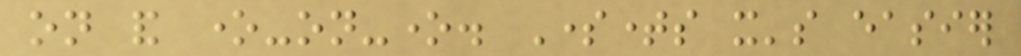on and one-on-one. Sometimes it's easier
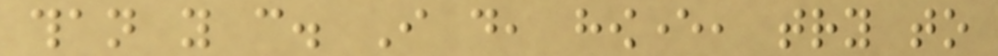than you can. I do, however, try to
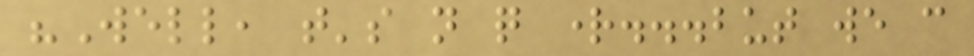"Well, that's not quite right...but we can
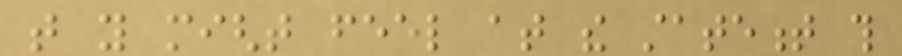that you might feel at the statement this
